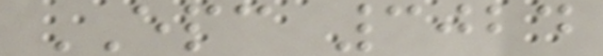EPC 3024
